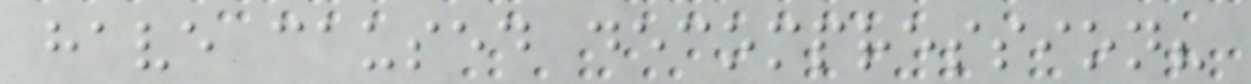have caused decompression?
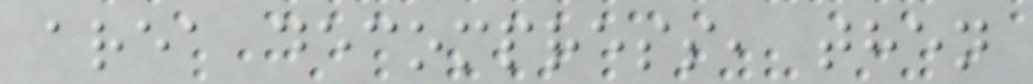area decompress, then
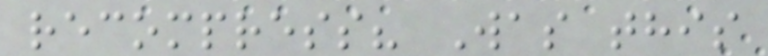recompress? Was this
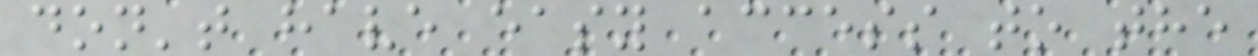don't have easy access to the
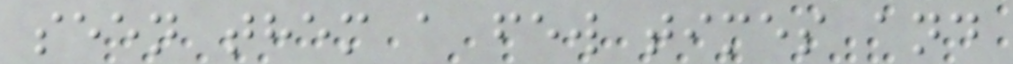seen them a few times and
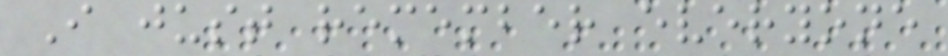I just remember everyone
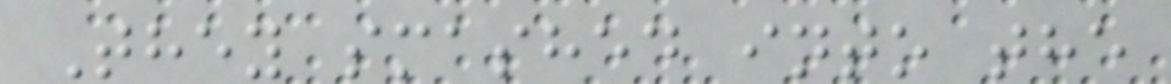They smashed into the
